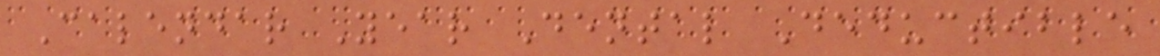Calendar Year Dental Deductible
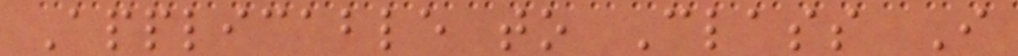Applicable to Class I
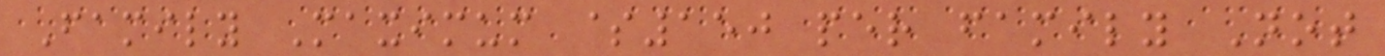Family Maximum $150 per family Not
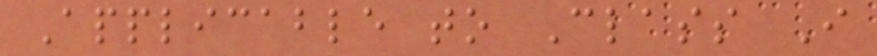Applicable to Class I
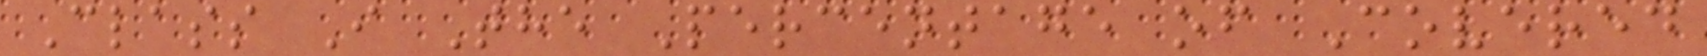Class I The Percentage of Covered
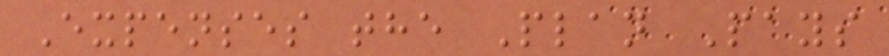Expenses the Plan Pays
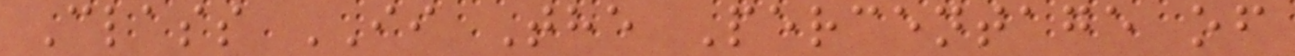Class II The Percentage of
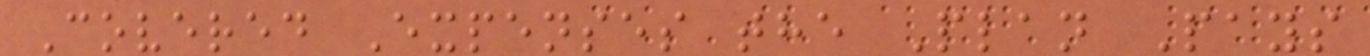Covered Expenses the Plan Pays
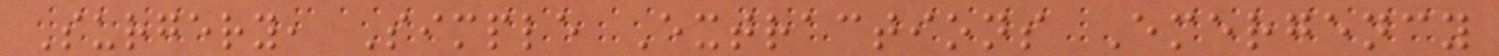Surgery, Simple Extractions Emergency
